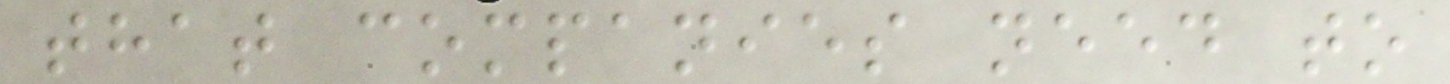that companies need to
